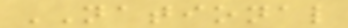NATIONAL
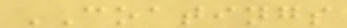COATINGS
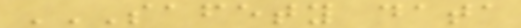SAFETY DATA
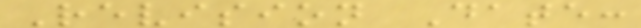Revision Date:
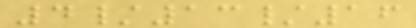4/13/16
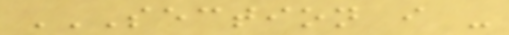SECTION I -
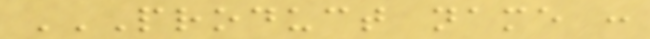PRODUCT NAME :
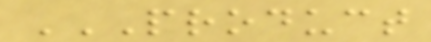PRODUCT
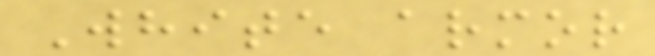White armor
